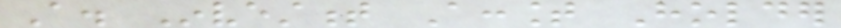A. Investment Account Holder
